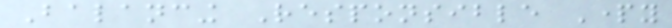Balancing Responsible Party
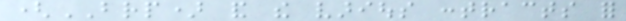(BRP) and the various contracts for
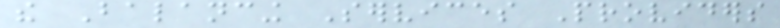the Balancing Services Providers
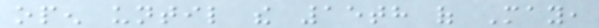open until the 15th of May,
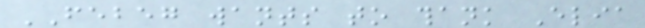FEBEG wants to thank Elia
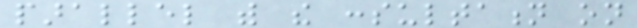parallel with the consultation on
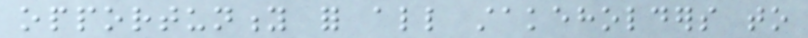opportunity for all stakeholders to
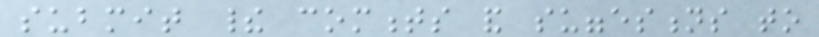submit their comments and suggestions to
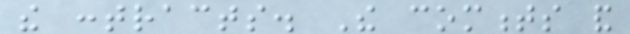the contracts. The comments and
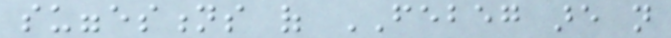suggestions of FEBEG are not
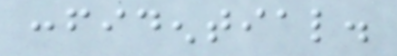confidential.
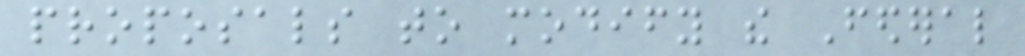proposals to modify the Federal
